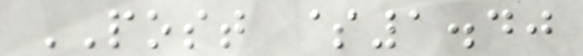POST $1.40
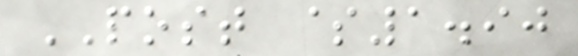POST $1.90
